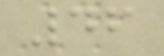46
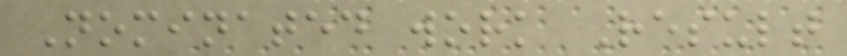Nominated work Result
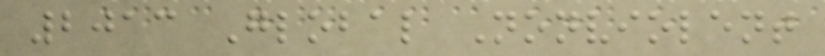2013 Global Nonviolent
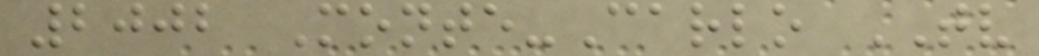2002 Monte-Carlo TV
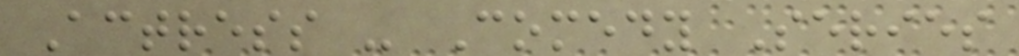Actress - Comedy Series
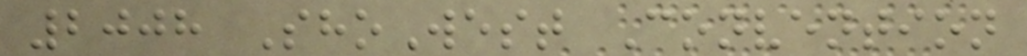2008 ShoWest Convention
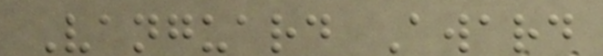Vanguard Award
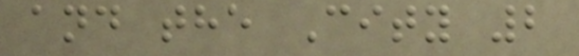and the City 2
